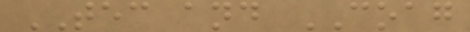TEC and COAG
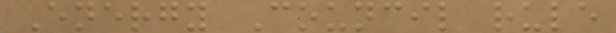Energy Council rule
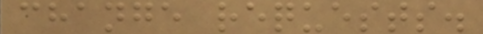change requests.
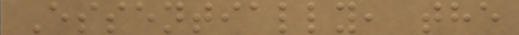Essentially, the
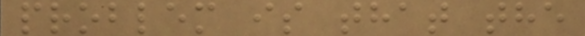problem is that the
